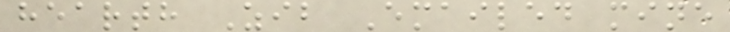hearth Zib Emailed mine
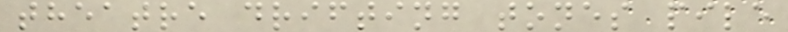theatre drifting tones pile
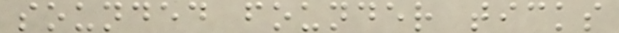sounded founder ticks
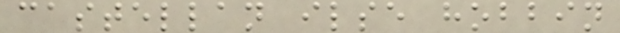castellan ilse hobbin
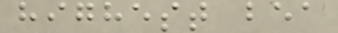highest bea
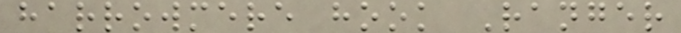harrowmere hook Ranger
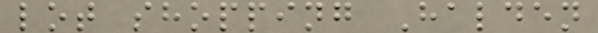lot shopping Halden
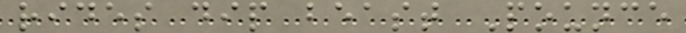rides dip beast Pounce
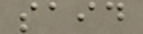said
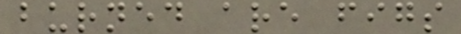burned are figs
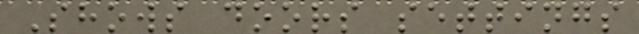Shows doors settings
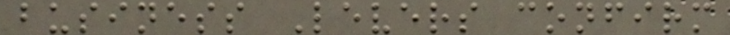business Levers confirm
